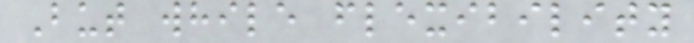But while flexibility
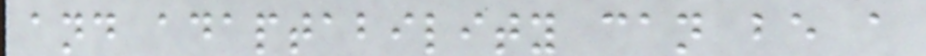and adaptability can be a
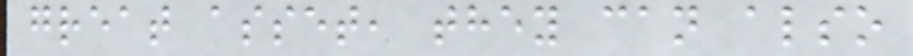great asset, they can also
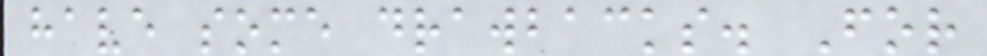have some drawbacks. For
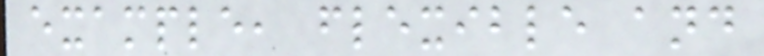example, flexible and
